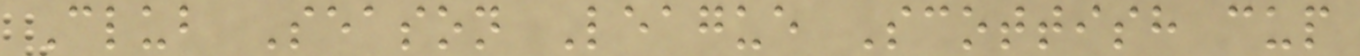Club Season League Scottish cup
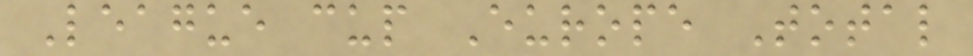League cup Europe Total
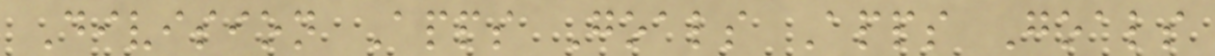Division Apps Goals Apps Goals
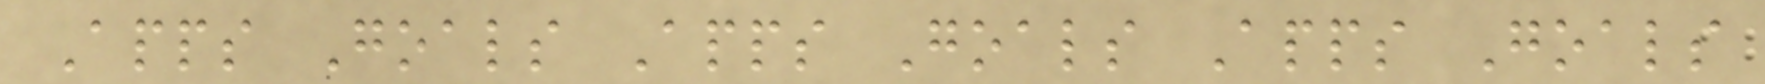Apps Goals Apps Goals Apps Goals
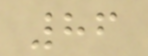86
